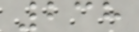238
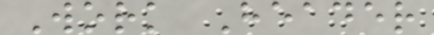Work Header
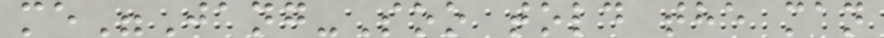me"Jang-Soo told the man
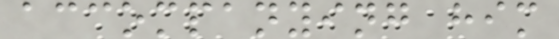accompanying him
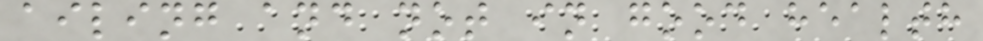ailing and not in good health
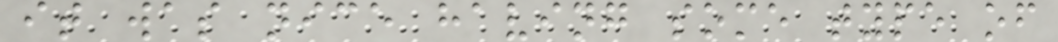it was nice having some type of
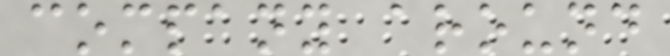company around
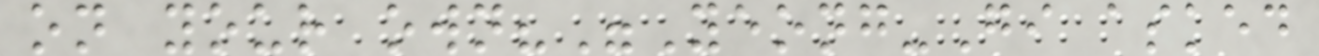on your own?"Yeong-Gi asked
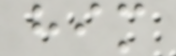him
